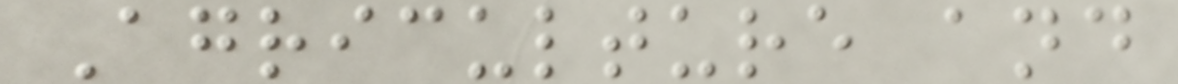Agriculture and
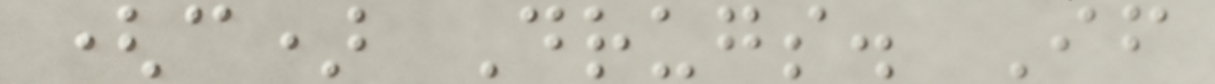(c) Drugs. If
